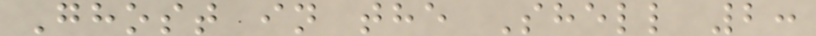Ghost in the Shell 2:
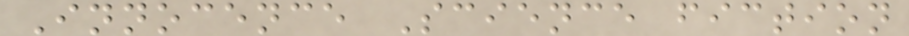Innocence Science fiction
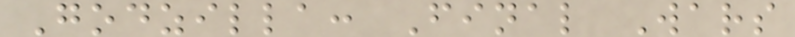Godzilla: Final Wars
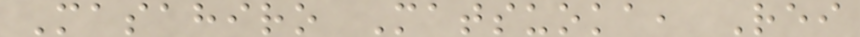Masahiro Matsuoka, Rei
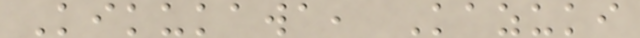Kikukawa, Kazuki
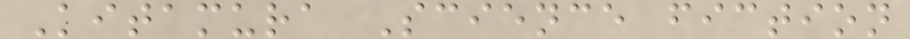Kitamura Science fiction
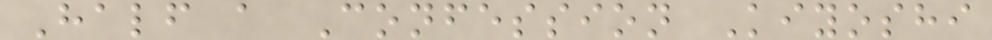Half a Confession Kiyoshi
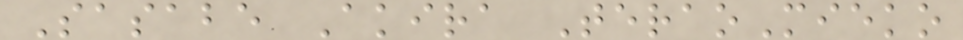Sasabe Akira TeraoMieko
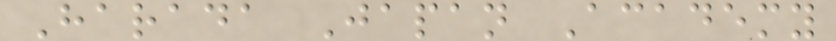Harada Japan Academy
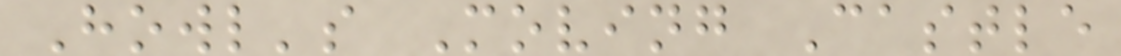Howl's Moving Castle
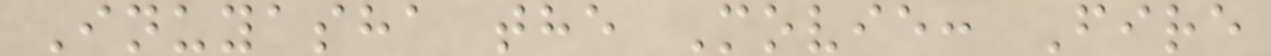Inuyasha the Movie: Fire
